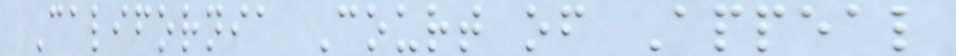California Court of Appeal
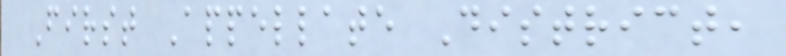First Appellate District,
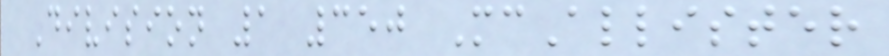Division 1 350 McAllister
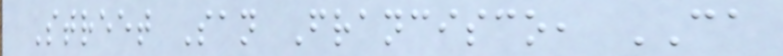Street San Francisco, CA
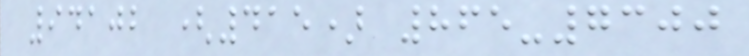94102 (415) 865-7300
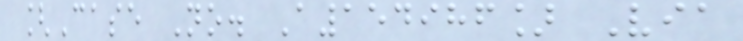[Case No. A154986] Via
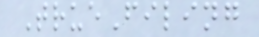TrueFiling
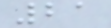21
